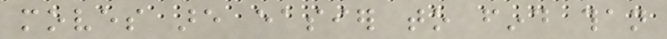moves are easier to find than
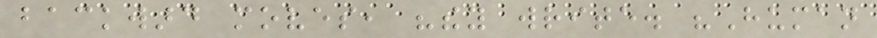backward moves, "they write. "Human
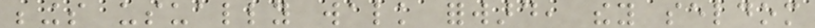beings usually walk forward, they seldom
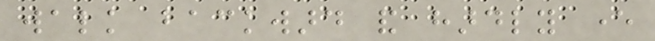walk backward and hardly ever
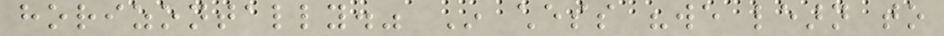horizontally." In chess "we learn to
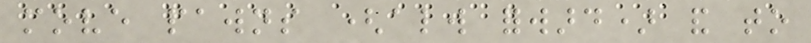move pawns (always forward) and to
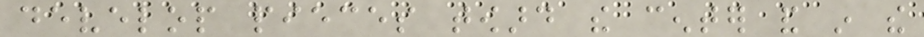develop pieces toward the center and in the
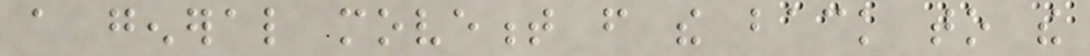a general movement from the back to the
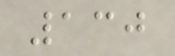130
